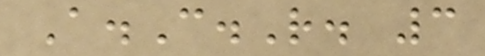A.C.R. 3
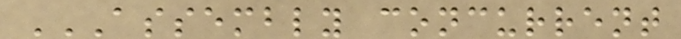ASSEMBLY CONCURRENT
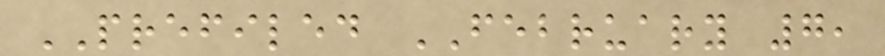PREFILED FEBRUARY 7,
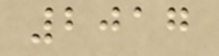2017
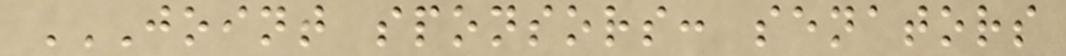JOINT SPONSORS: SENATORS
